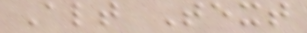Alt Text
